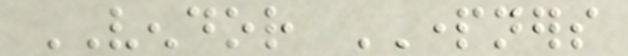VENDOR PARTNERS
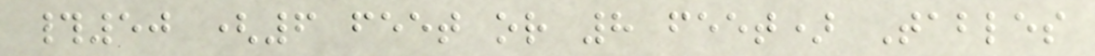#50 (6 feet or 8 feet) Tables
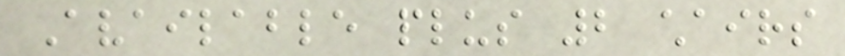Available plus 2 chairs
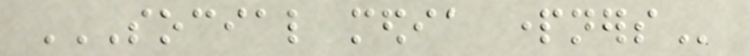SOCIAL MEDIA PARTNERS
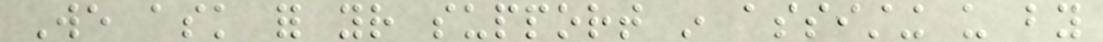We ask for your support in assisting us by
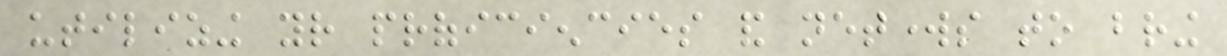utilizing your proficiencies and networks to bring
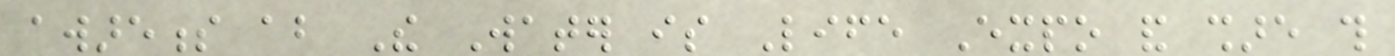awareness about The Water is Life Expo and share this
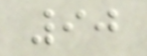90
